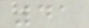41
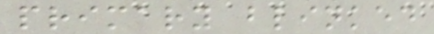primary blinked
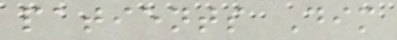patients Dim
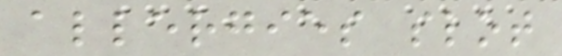allergies slot
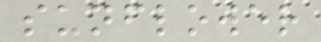sunflower
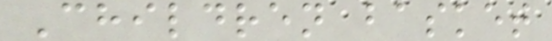Children basket
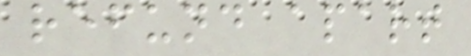refund apart
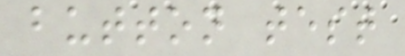button test
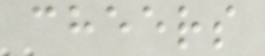cheers
